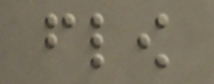flow
